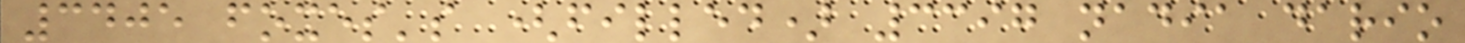3405 foxes's (filled) 3397 nadia dario
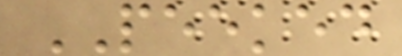PEEKED
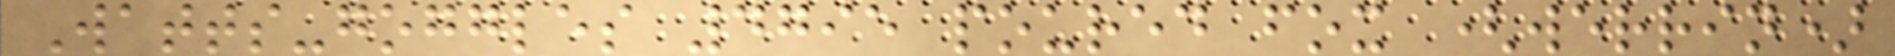Watts-goggles 4795 poured fox (werrin)
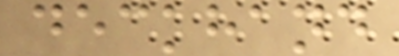deckhand
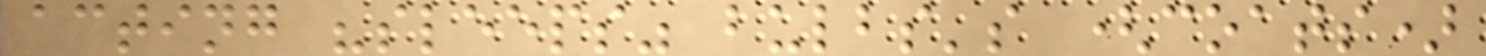acting "sleeps" bulbs's (coats)
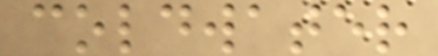coldwater
